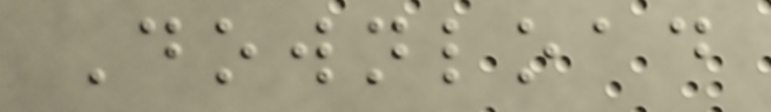Download
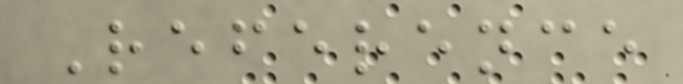Reference
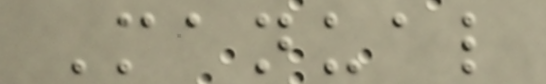Manual
